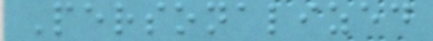Personalized
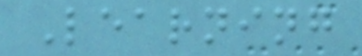Learning
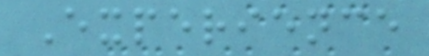Experience
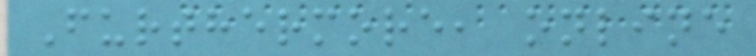Furthermore, online
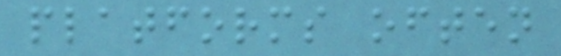platforms often
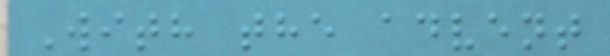With the advent
